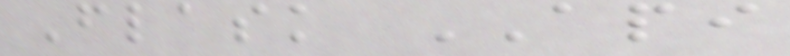Flask API
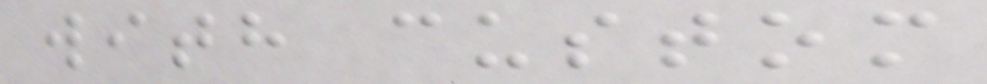with custom
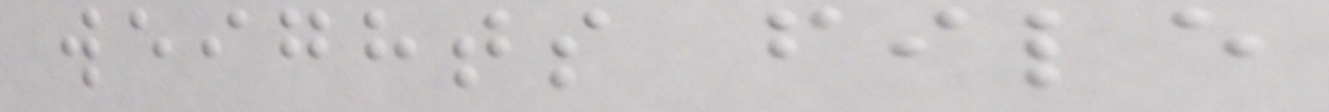weights file
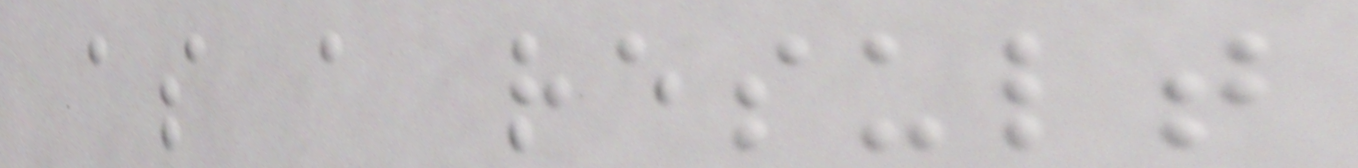as a result
